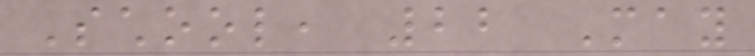School, 22 May
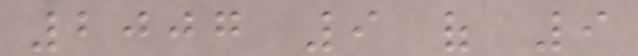2007 9 of 9
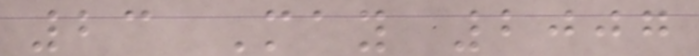23 May 2007
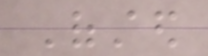Ofsted
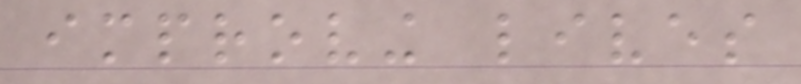improving lives
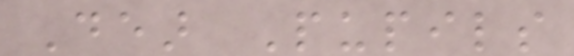Dear Pupils
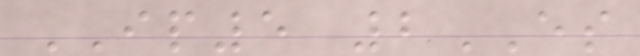IP5 2ES
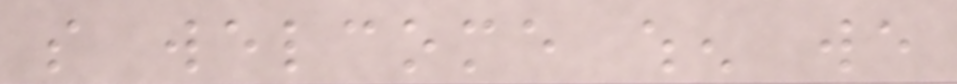so welcome when we
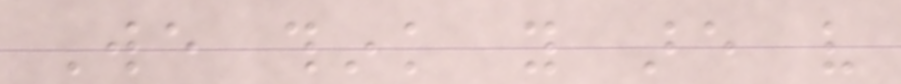We think you are very
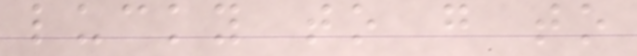lucky to go to
